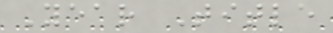Year Title
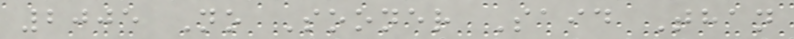2005 No Sooner Said Than
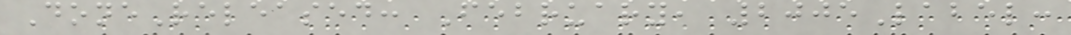DoneReleased: February, 2005Label:
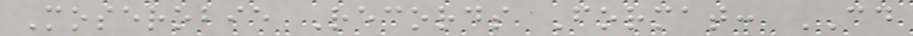Moserobie Records Format: CD
